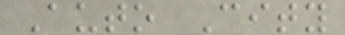Auto City
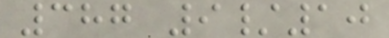387 9/10
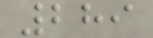289
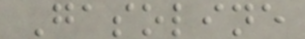Gasoline
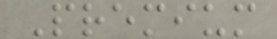Premium
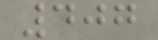407
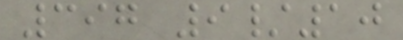397 9/10
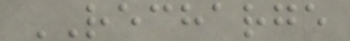RECHARGE
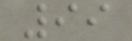99
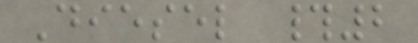Diesel #2
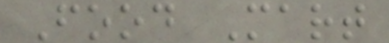Food Mart
